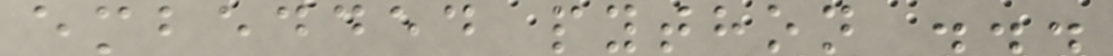embedded python ...
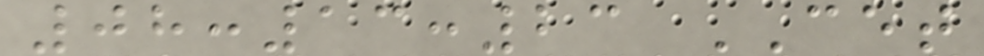08:13:23 CET
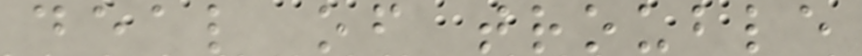deal of trouble
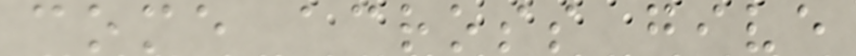come across give
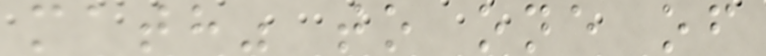math" to one of
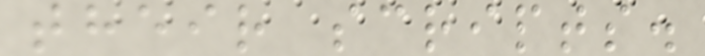their scripts.
